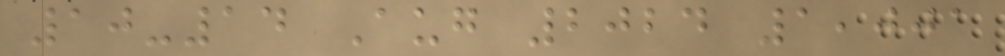10-14 Aug 2024 1,001
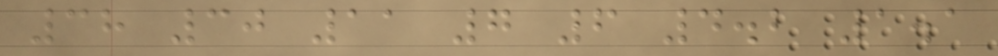38 30 11 7 6 4.2 1.1
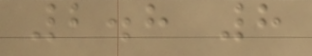2.8 8
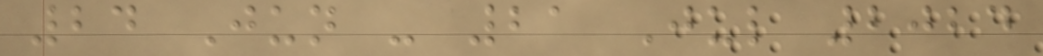24 Jun - 21 Jul 2024
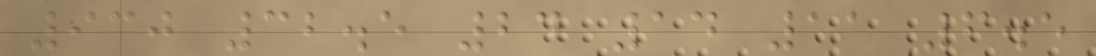930 32.5 24 14 11 6.5
